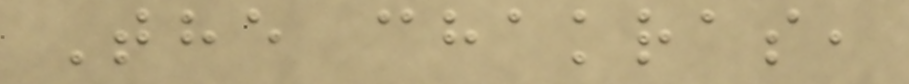The chakras,
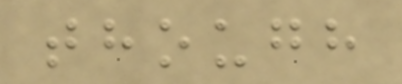though
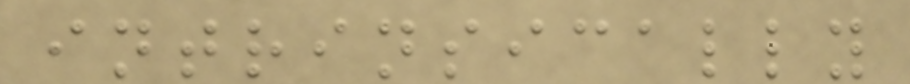intrinsically
